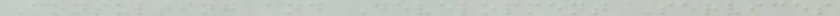Consulting and Development Services
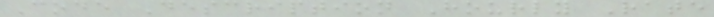Code Description Hourly Rate
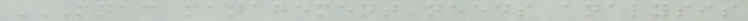MNAC MANAGEMENT NEEDS ANALYSIS
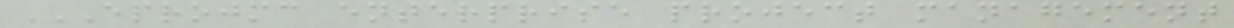EPROJMC ENTERPRISE PROJECT MANAGEMENT
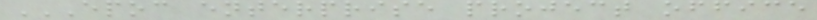EPOC ENTERPRISE PROJECT OFFICE
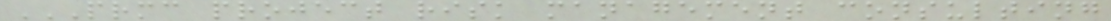PRMC PROJECT RISK MANAGEMENT CONSULTING
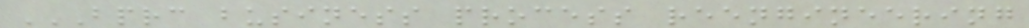BPRC BUSINESS PROCESS REENGINEERING
